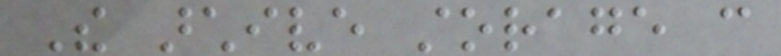The archive storage can
